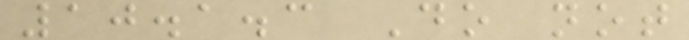10.1.3 Do not
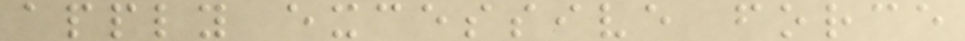apply excessive force
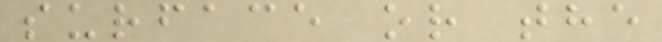surface or the
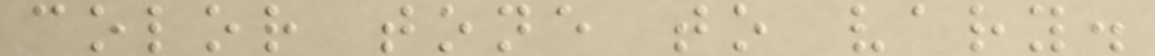color tone to vary.
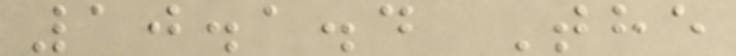10.1.4 The
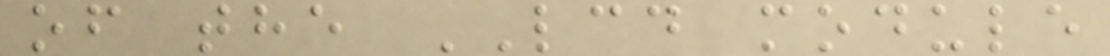of the LCD module
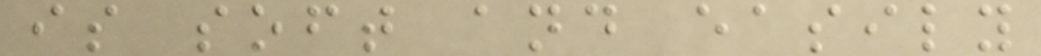is soft and easily
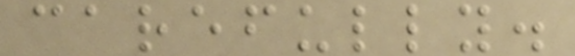carefully.
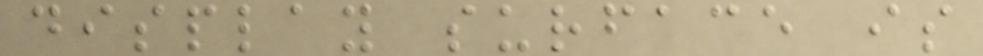display surface is
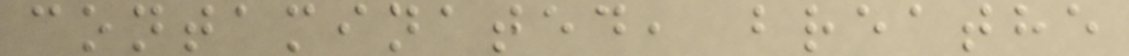contaminated, breathe
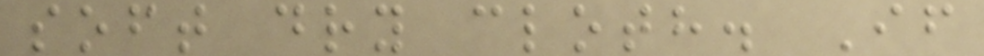soft dry cloth. If
